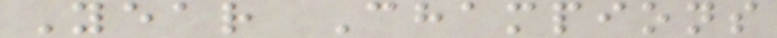Year Champions
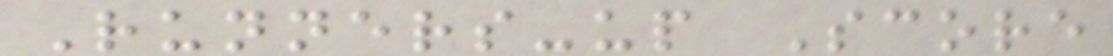Runners-up Score
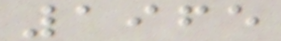1965
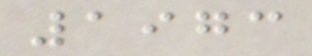1973
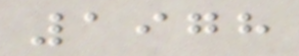1978
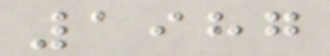1987
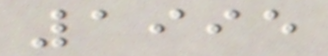1995
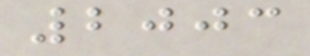2003
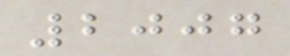2007
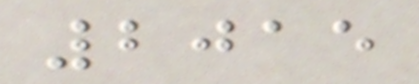2015
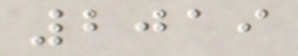2019
